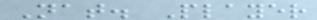Nat. Player
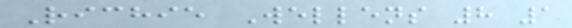Richie Wellens 8 1
